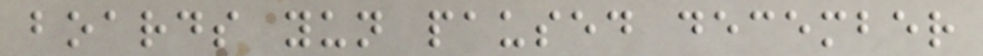boards yun paused december
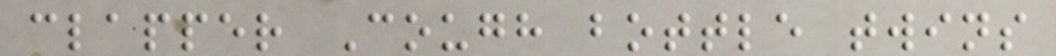clapper Cough bottle twins
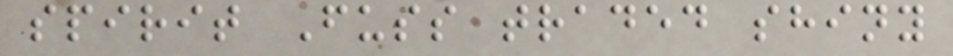spirit Fuss traded shiny
